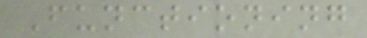Functioning
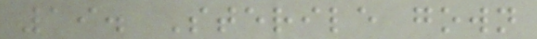19. Sterile gown
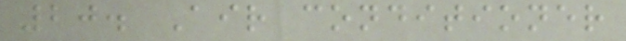20. Air conditioner
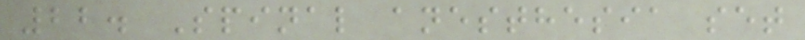22. Spinal anesthesia set
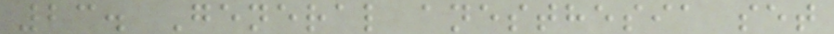23. General anesthesia set
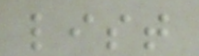list
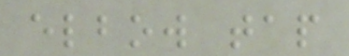elbow tap
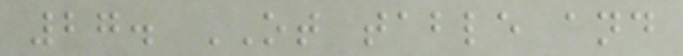27. OT table and
